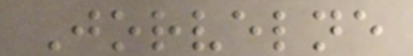Jorvelne
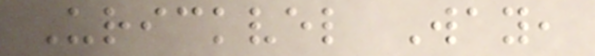Urickvel Way,
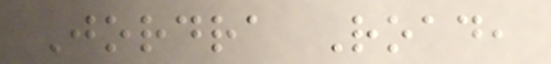Jordra Road,
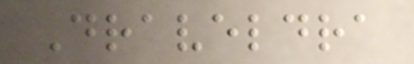Draveldra
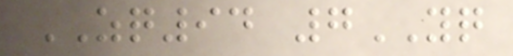ZQ94 7YQ
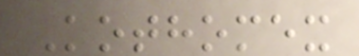Kothomex
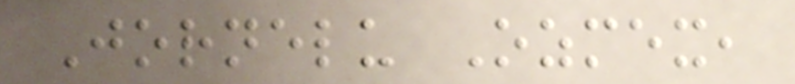Jornelu Ozmex,
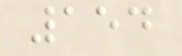154
